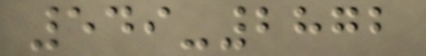549-2872
